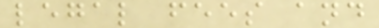legal fees and
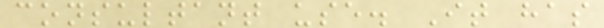consultant use. It has
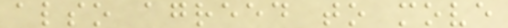also agreed to move
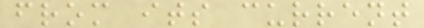from its current
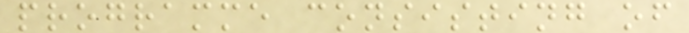programme consisting of
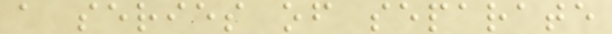a series of separate
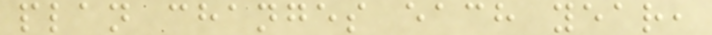plan changes each year,
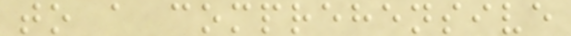to a comprehensive
